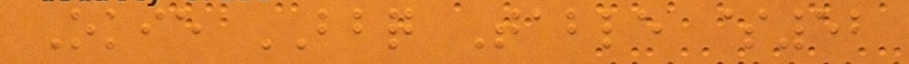Okie BBQ Table $52
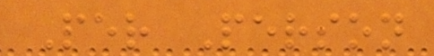Per Person
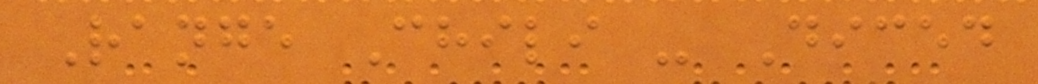Range Chili - Diced
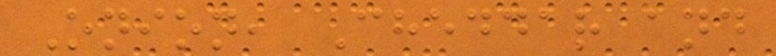Onion, Cheddar and
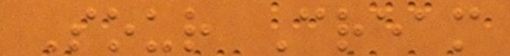Sour Cream
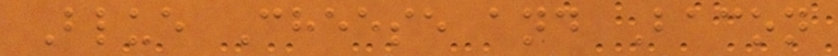Blue Cheese and Bacon
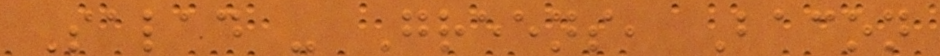Salad - Greens, Bacon
